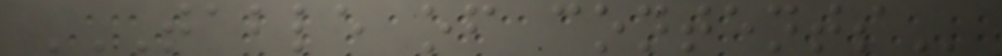TABLE OF CONTENTS
